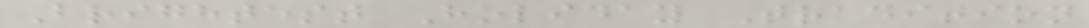Brightest Holiday Tradition
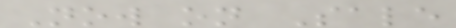Now on Sale
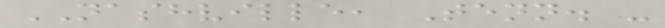NASHVILLE, Tenn. -
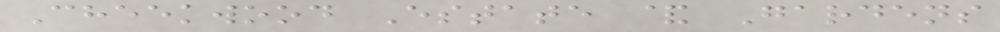Cheekwood Estate & Gardens
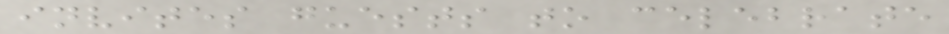invites guests to celebrate
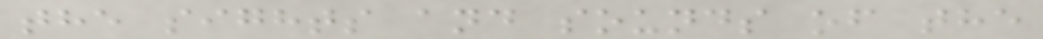the sights and sounds of the
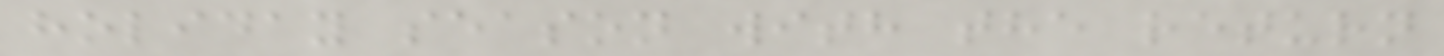holiday season with the return
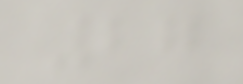27
